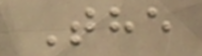The
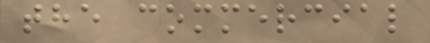the commercial
